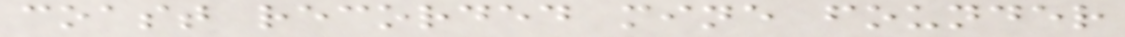coast recorded mine founder
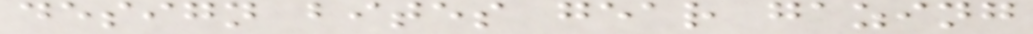design bites gear gazing
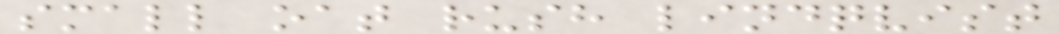small oat rush lindqvist
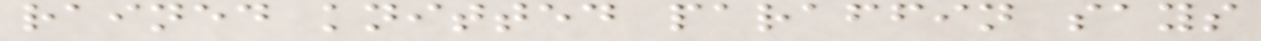rained knitted paraffin says
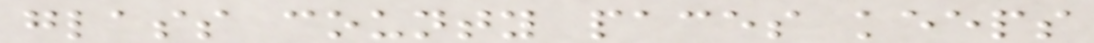glass county paces keeps
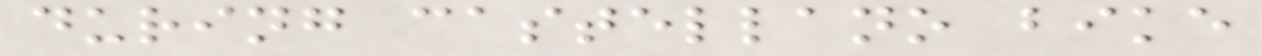during castellano bike
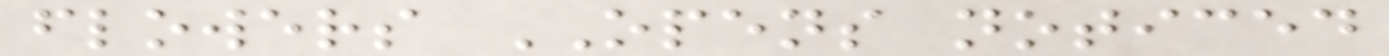flowers OPENS noticed
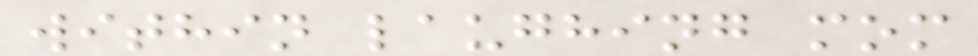within laughing mom
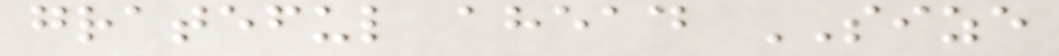grateful ahead SIZE
